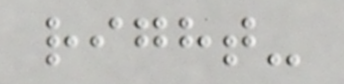right-
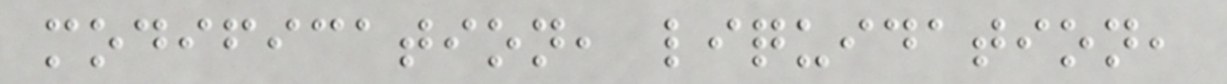modification, liquidation,
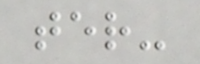ter-
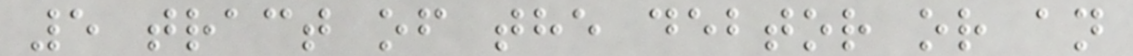5 tract of the debtor or an
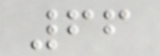66
